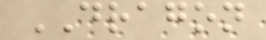DRAGON
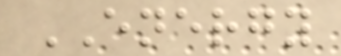ENERGY
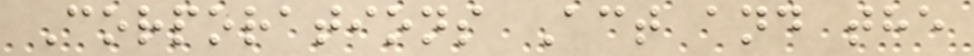Corporations Act and the
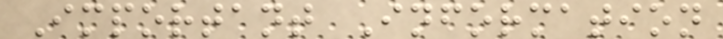Important Information
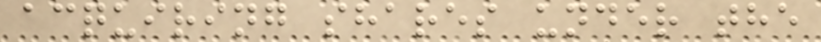acquiring shares under the
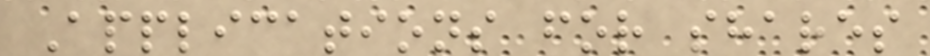Applications for shares
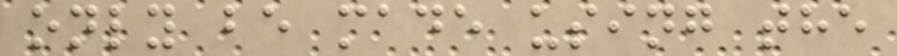only be made using the
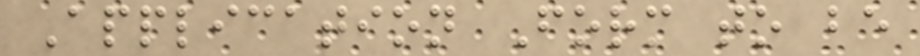Application Form to be
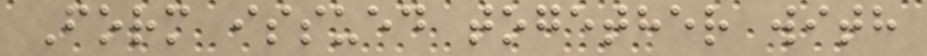Form issued together with
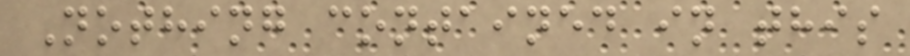Nothing contained in this
